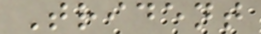Trident
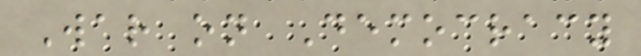War on Democracy
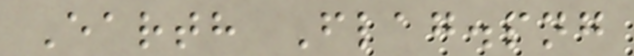Earth Flag.png
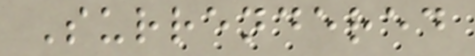Surrendered
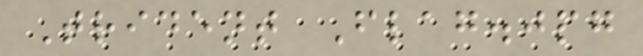Trident Flag.jpg
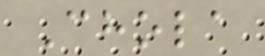Chola
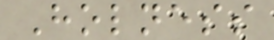Holness
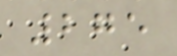275
